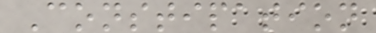Constipation
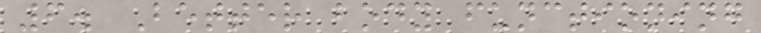6. Better body functioning
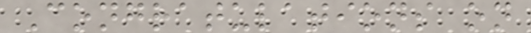Congratulations on
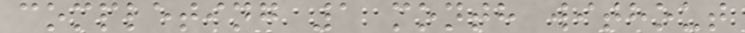completing 1 month without
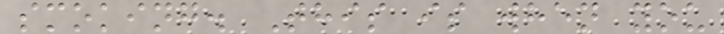smoking. This is when you
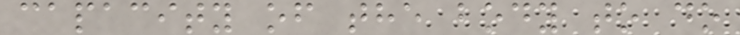capacity of the body to do
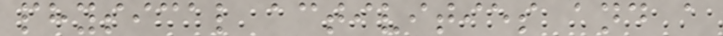physical activities and a
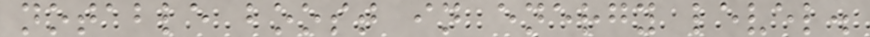notable boost in energy level.
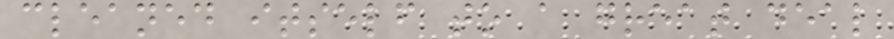cleaned itself to a great deal
